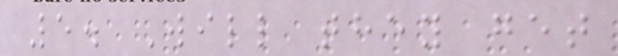5. Will they get
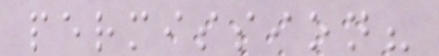permission?
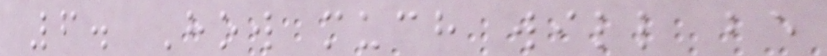6. How much will be
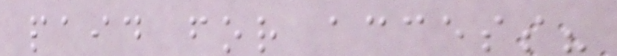paid for access?
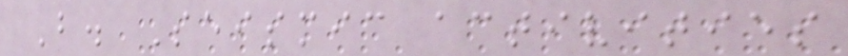B. Seismic activities
